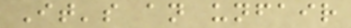It's an unfair
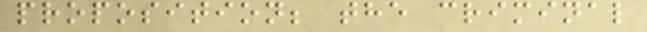proposition; the criminal
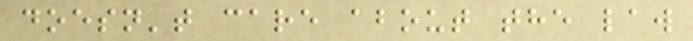doesn't care about the law
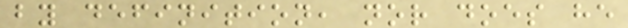by definition, nor does he
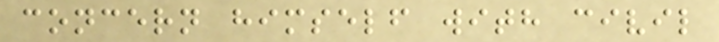concern himself with civil
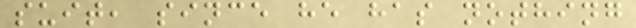suit, since he has nothing
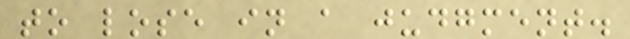to lose in a judgment.
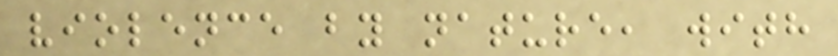violence by nature, with
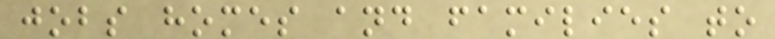jobs homes and families to
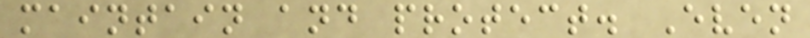maintain and protect. Even
